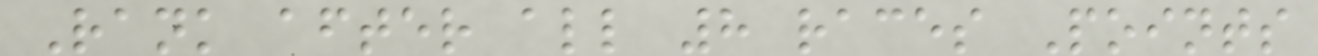Rank after all 8 races Points
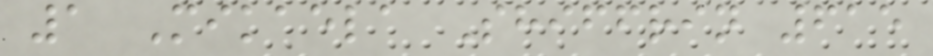1 Mikaela Shiffrin 615
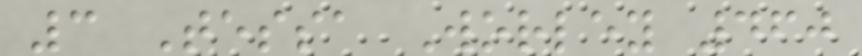3 Tessa Worley 460
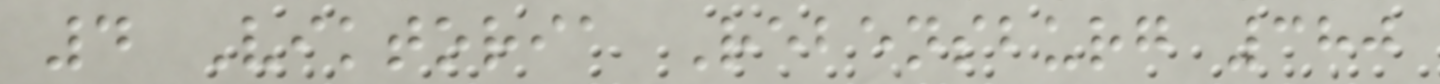4 Viktoria Rebensburg 380
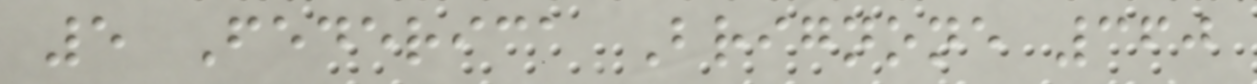5 Federica Brignone 360
